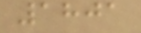1801
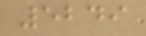5249
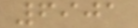6901
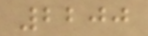2200
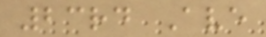23rd Ave
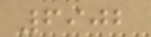6902
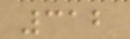312
